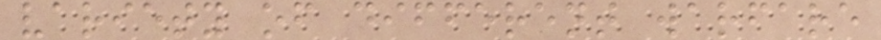variety of different warfare
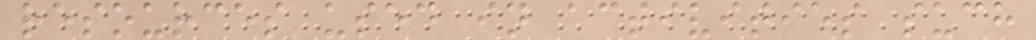resources used in activities such
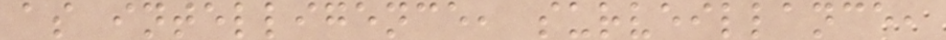as intelligence, surveillance,
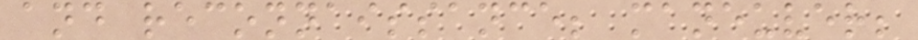and reconnaissance; maneuver;
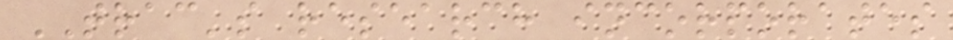TRAC's research incorporates
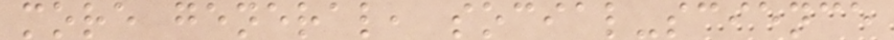more general, social-science
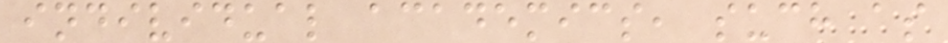individual academics, such as
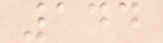144
